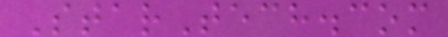StarTech.com
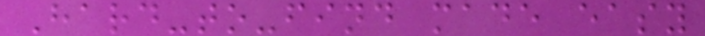Hard-to-find made easy
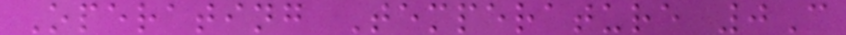Operating Temperature 0C
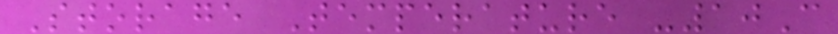Storage Temperature -10C
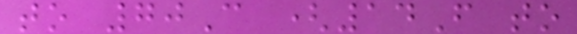to 70C (14F to
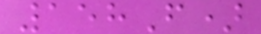158F)
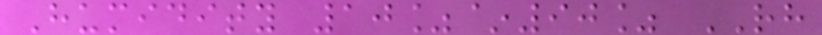Humidity 10%~90% RH
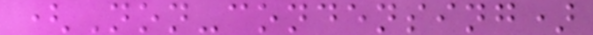(Non-condensing)
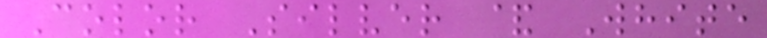Color Silver & White
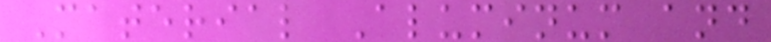Material Aluminum and
